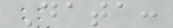Data:
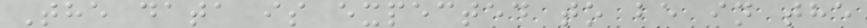The data is expected to be in the
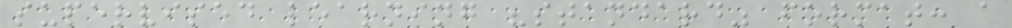supervised learning "standard" format: a
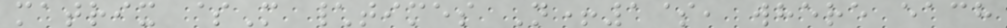matrix $M \times N+1$, where each
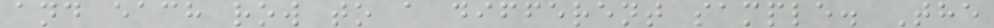and each row to a different sample. The
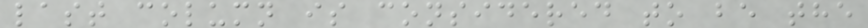last column is considered to be the
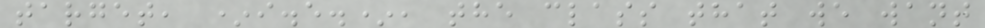target, *i.e.*, the class that we want
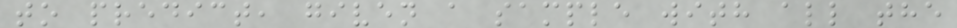to predict, given a sample with all the
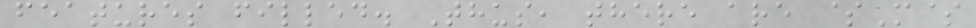features filled. Thus, there are $M$
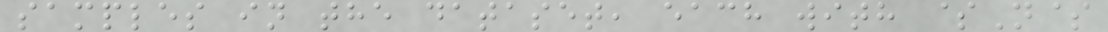samples in the dataset, each with $N$
